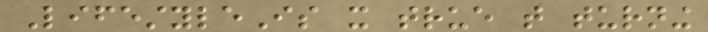LifestyleIs it true that turning
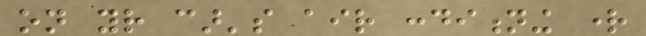on your car's air conditioning right
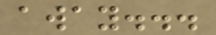away...
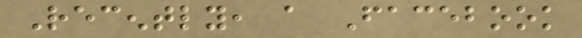Recently, a Facebook
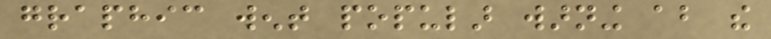graphic went popular warning about the
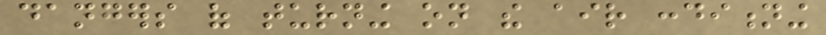dangers of turning on the air conditioning
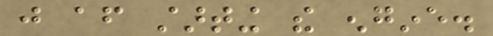just after starting the engine.
